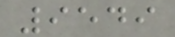9549
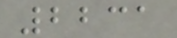2231
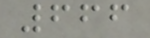666
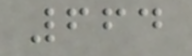664
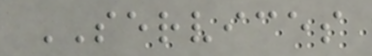SERVICES
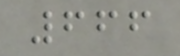666
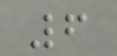6
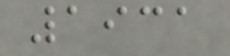1931
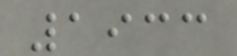1933
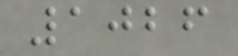1026
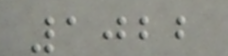1022
